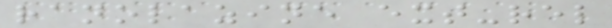ranolazine ext-rel
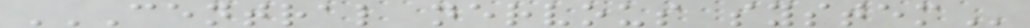CENTRAL NERVOUS SYSTEM
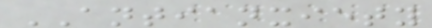ANTIANXIETY
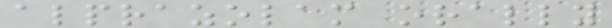alprazolam orally
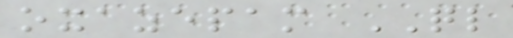oxazepam QL
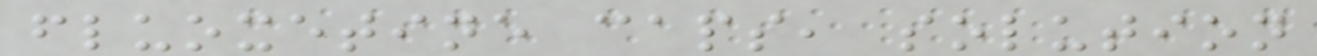fluoxetine caps, solution
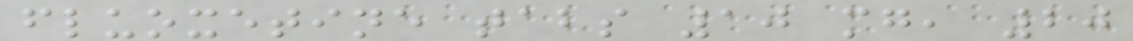fluoxetine tabs 10 mg, 20
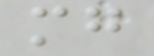mg
